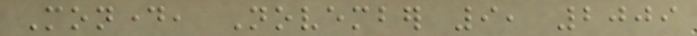Monday, November 9, 2009
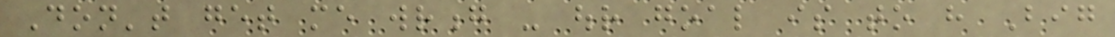Don't get me wrong - our goal is to have Big
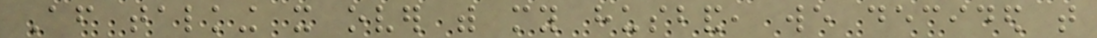After talking it over with my husband, we decided that
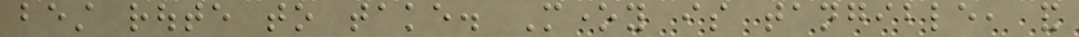best route to take. Money is tangible, and
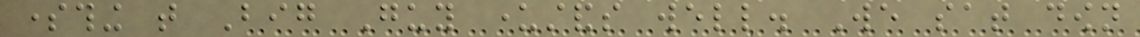something that Big Guy understands well. We sat down
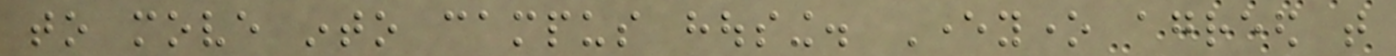to move into campus housing. Everyone agreed that
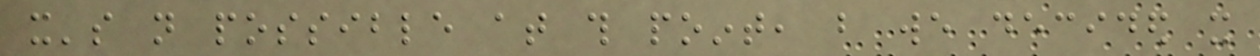it's not possible at this point, but we decided it
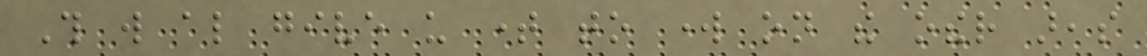This will also give us time to work on the other areas
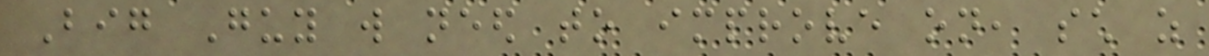Big Guy will need to improve on, such as
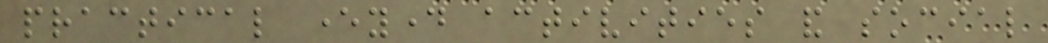practical everyday activities and social
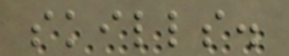skills.
